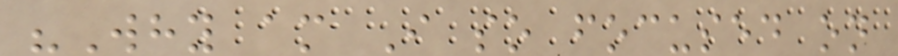"Why am I so focused on
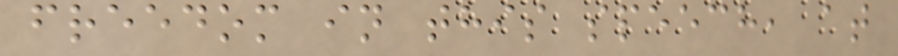freedom in this speech, at
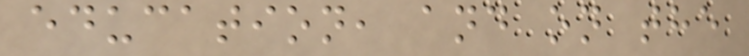education, and on the
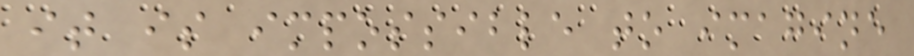it is impossible to imagine
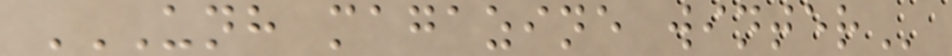UNH MAGAZINE WINTER
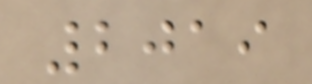2019
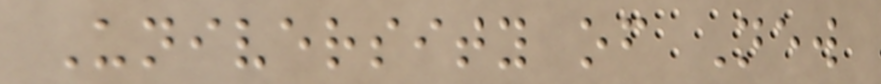University of New
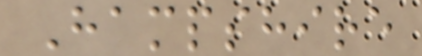Hampshire
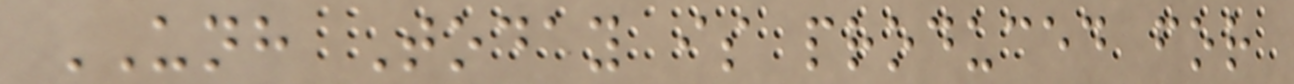UNH Today is produced for
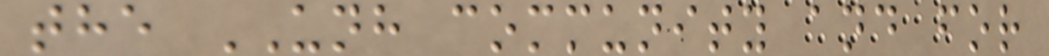the UNH community and for
